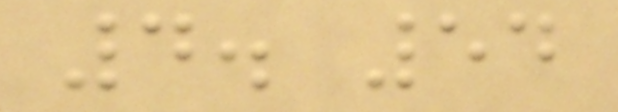4. 54
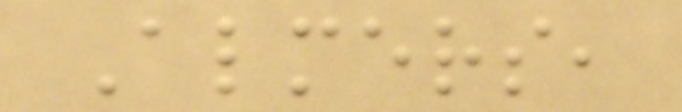Almers,
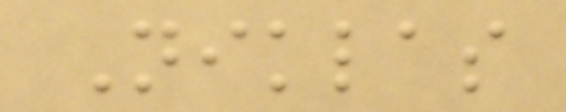Niklas
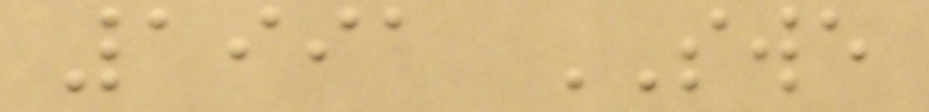1991 SWE
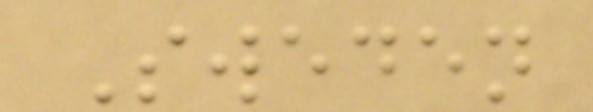Sweden
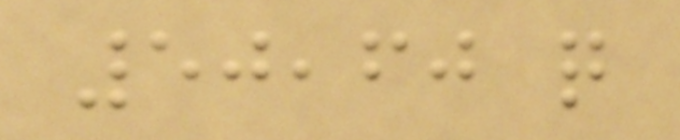50,60 q
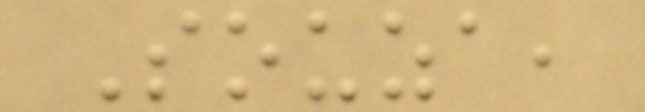Souza,
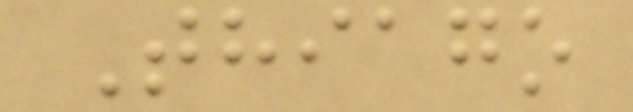Thiago
